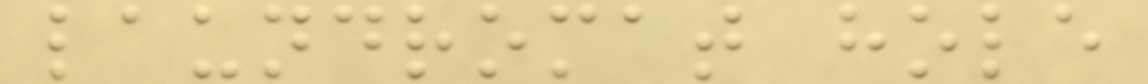laundromat hole
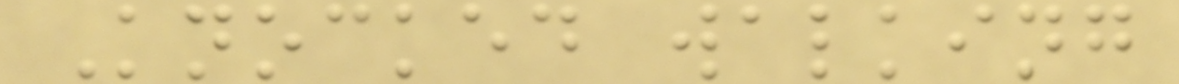Knocked walking
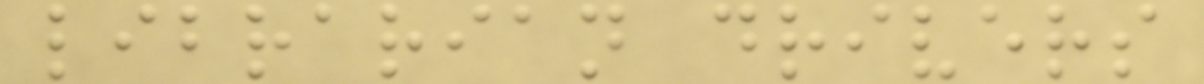librarian drivers
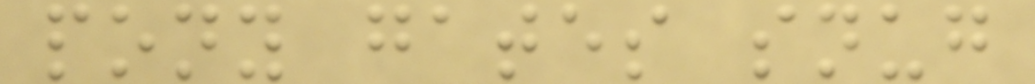pony gates snug
